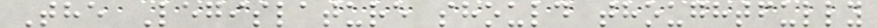The Legislature should thoughtfully
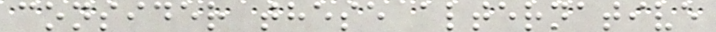consider these alternative
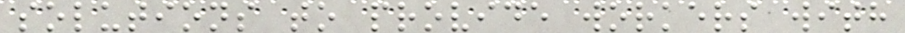solutions to provide workers with
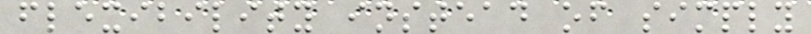flexibility instead of simply
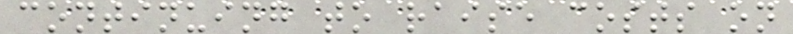continuing to raise costs on
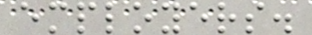employers.
